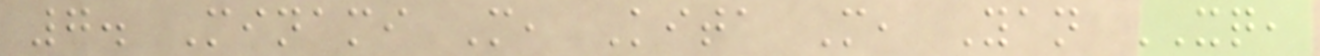7. Minami M, Kita M, Yan XQ,
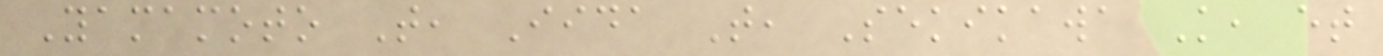Yamamoto T, Iida T, Sekikawa K, et
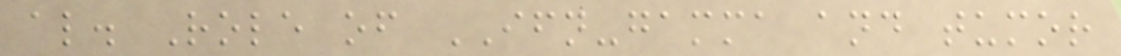al. Role of IFN-gamma and tumor
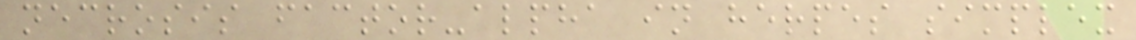necrosis factor-alpha in herpes simplex
